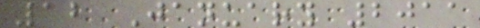12 January 2011
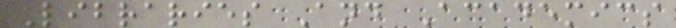Libraries And Academics
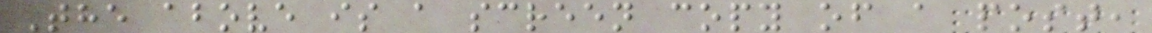The above is a screen copy of a post,
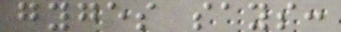gyges says:
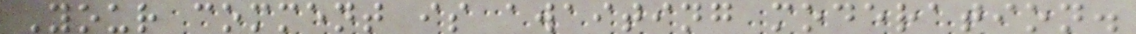Your comment is awaiting moderation.
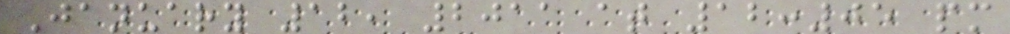January 12, 2011 at 12:05 pm
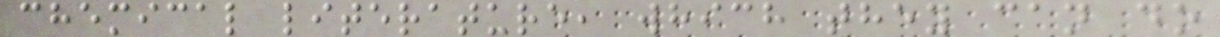chemical literature, which they can do
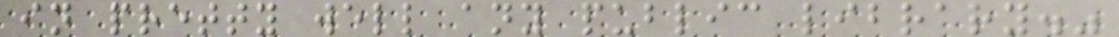in pretty well any public library."
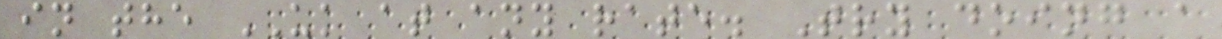in the UK at any rate. Try doing a
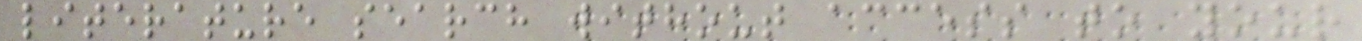literature search without access to your
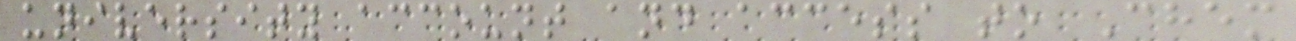university account and access to Chem
